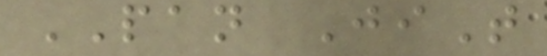PAN JiT
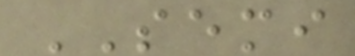SEMI
